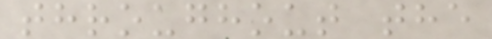throughout the
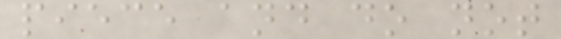piece and do not
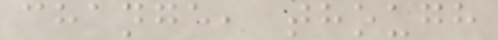change, though
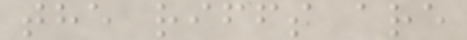the riffs are
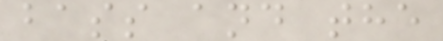bass and the
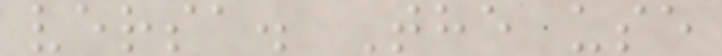versa. The use
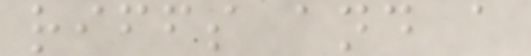riffs and a
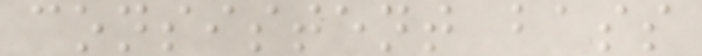consistent bass
